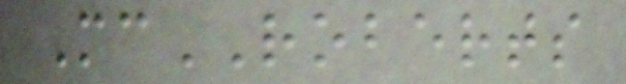McROBERTS
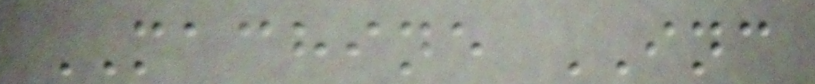MACHINE INC
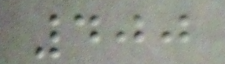400
